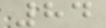84
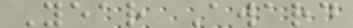Year Award
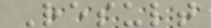Result
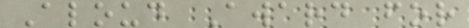Aloud Award for
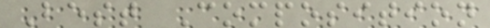Best Composition
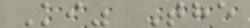Ki" The
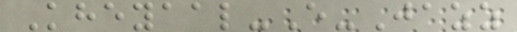Kheyaal-E-Jazz
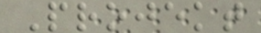Projekt
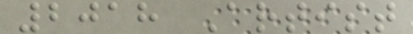2018 Artist
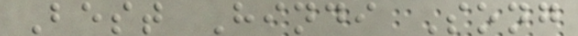Best Hindi Song
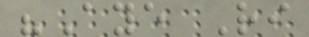"Aye Ri
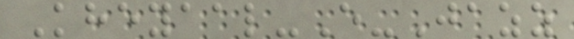Kheyaal-E-Jazz
